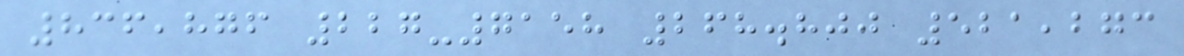836,876 227-7158 268.800 521,273
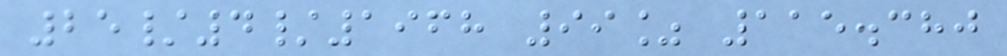25/4/1968 99% 115.380
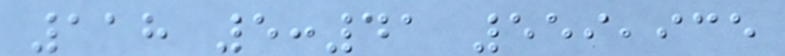118 5:41 559,935
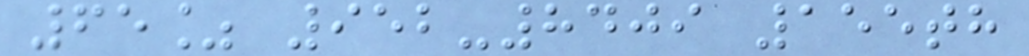65% 952-8409 155th
